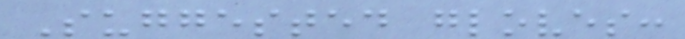Suggested gloves:
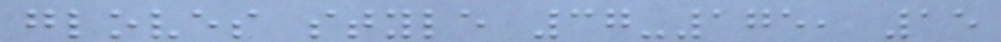gloves style 37-175, 15
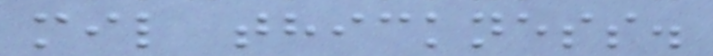mil thickness.
